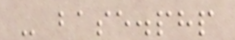- base.php
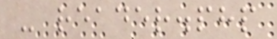- reader.php
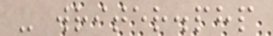- writer.php
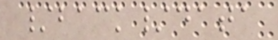/back/data
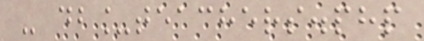- db_teachers.php
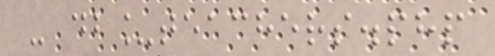- db_teachers.php
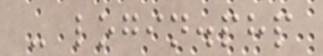- login.php
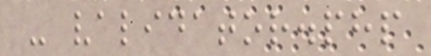- validator.php
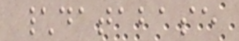\database
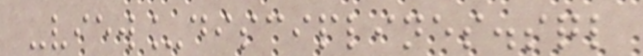-view_disciplines.sql
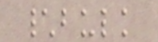\bulk
